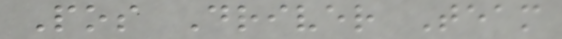Pos Driver Team
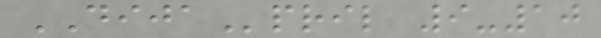DIJApril 9-10
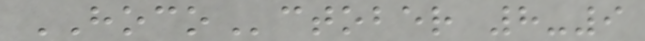HOCOctober 8-9
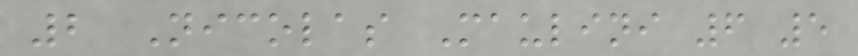2 Nicolas Maulini 6 5
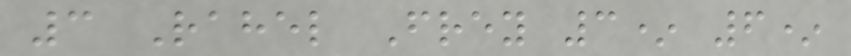3 Rahel Frey 3* 6*
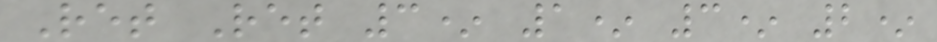Ret Ret 3* 1* 3* 2*
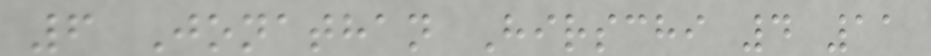6 Jonathan Hirschi 4 11
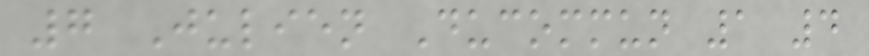7 Julien Ducommun 1 4
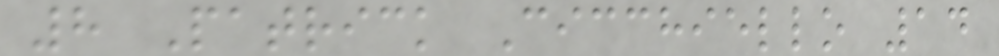8 Patrick Cicchiello 14
